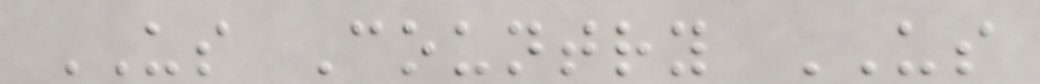US Country US
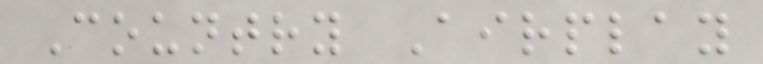Country Airplay
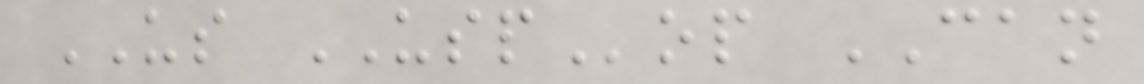US USPop CAN
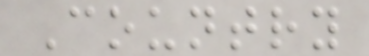Country
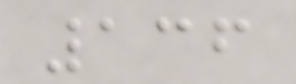136
